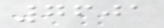7601
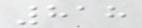818
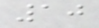10
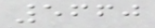5660
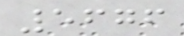5676
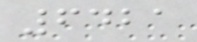6421
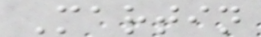Martin
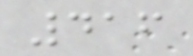416
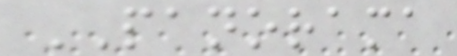PANORAMA
